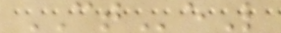CTeL
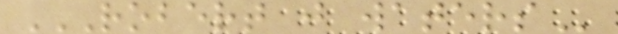ROBERT J WATERS
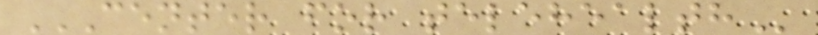CENTER FOR TELEHEALTH
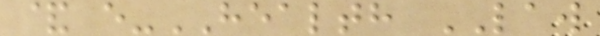& e-HEALTH LAW
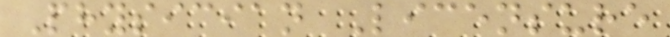Physician Licensure
